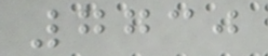7730
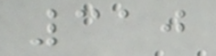310
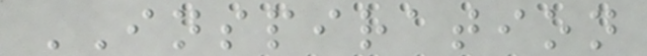INSPIRATION
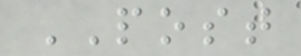POST
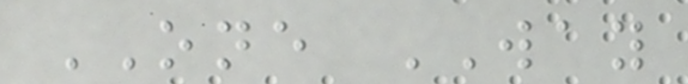ONE WAY
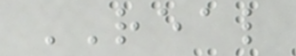REAL
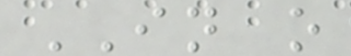IN o
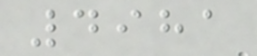4981
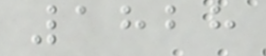1828
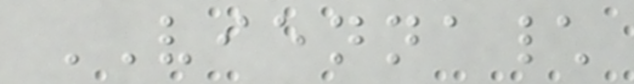VIENNA\
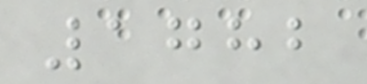1782
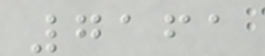7161
